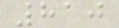810
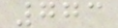773
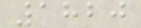1820
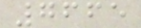7665
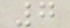7
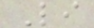Li
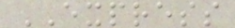EXPRESS
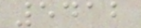5412
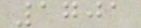1701
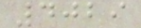4029
